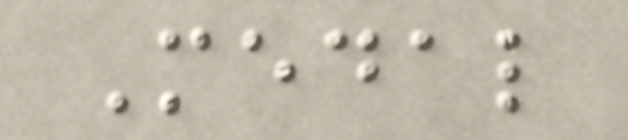Medal
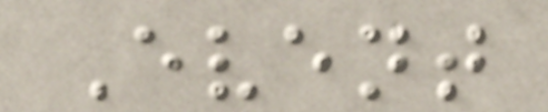Event
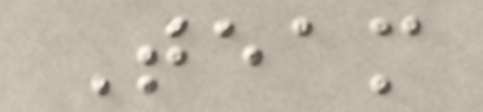Team
